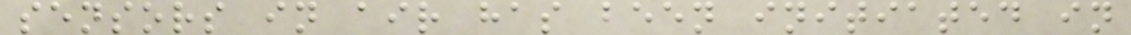sensors in air has been initiated in
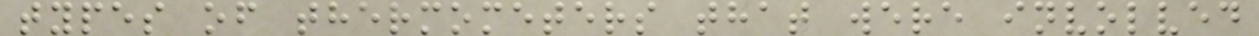types of thermometers that were involved
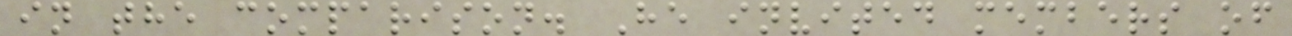in the comparison. He invited members of
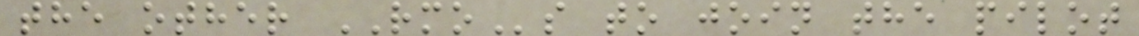the other RMOs to join the pilot
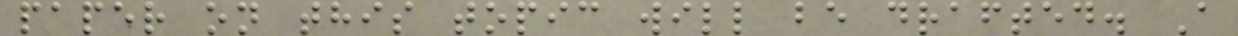paper on this topic will be drafted. A
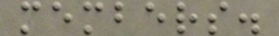members.
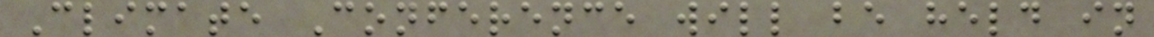Climate Conference will be held in
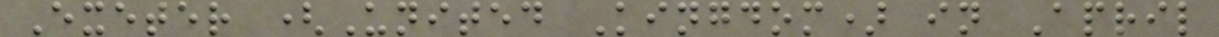Exeter (United Kingdom) in April
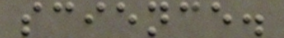science.
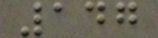147
